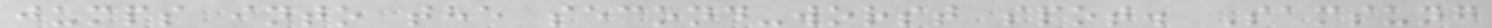jumps into the second-worst spot. Samsung
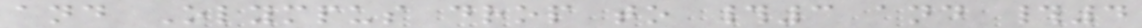and Olympus drop to #3 and #4
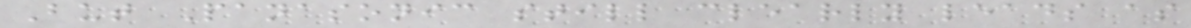But Panasonic still clearly leads as
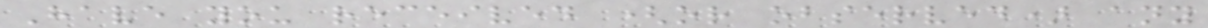Have you received (or observed) any
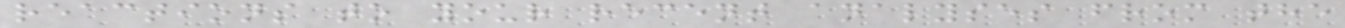reactions to your recent analyses from the
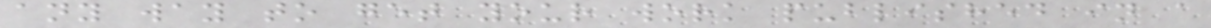any way to get your work published in a
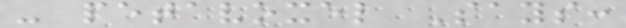- petavoxel Says:
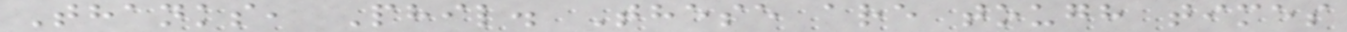Thanks, Phil. These are tough times
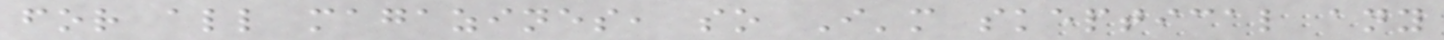for all magazines, so I'm skeptical any
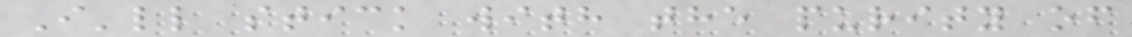I'll stick with the purity of
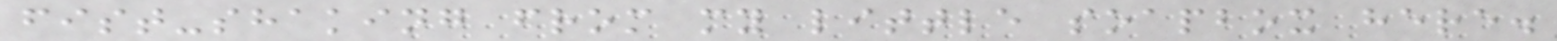fist-shaking from my little soapbox here.
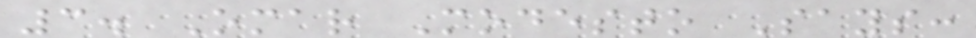3. Omar Modesto Says:
